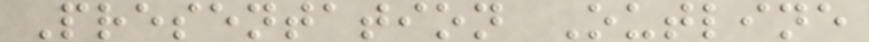Presentation Outline
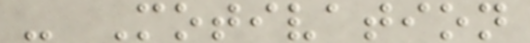- Motivation
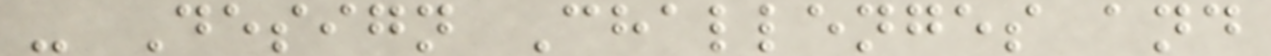- Design Challenges and
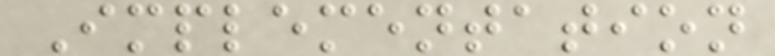Implementation
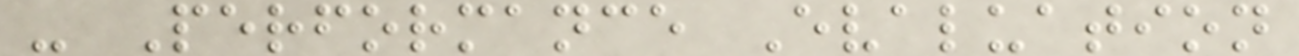- Performance Evaluation
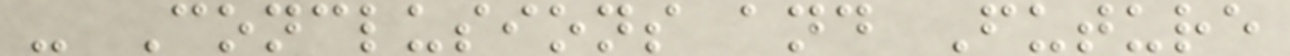- Conclusions and Future
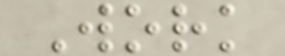Work
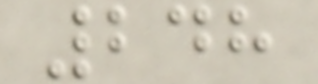248
